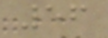56
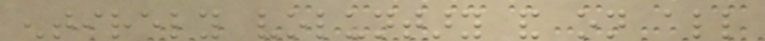entirely voluntary and on all
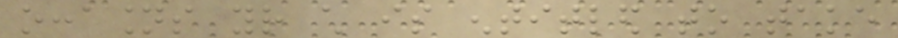occasions your child is entitled to take
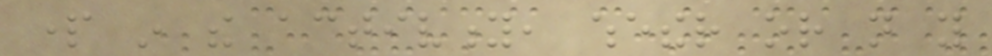part in the activity, whether or not you
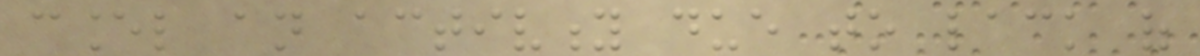cancel an activity due to lack of
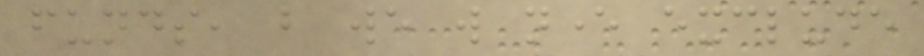funds, but we will never exclude
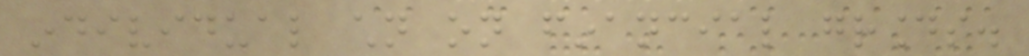individual children on financial grounds.
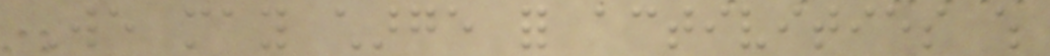We may charge for activities which
